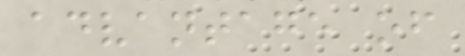advantage of
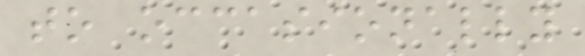to occasionally
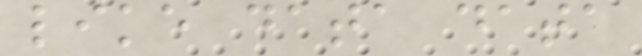like data data
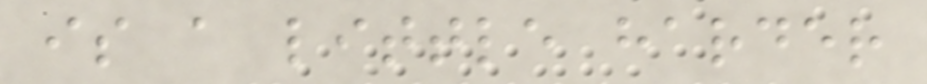is a little harder
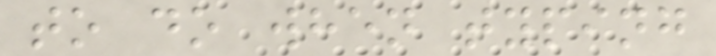to do when typing
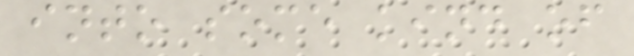into some kind of
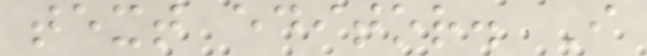text editor. I
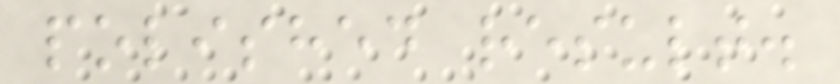polished result.
